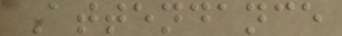Attendance
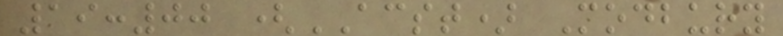19:00 (ACST) Modbury
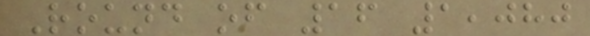Round of 16 1,080
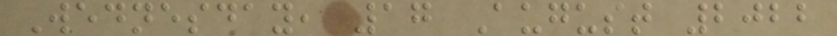Wednesday, 17 August 2022
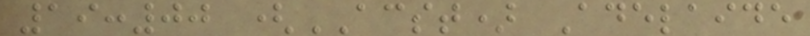19:00 (ACST) Adelaide
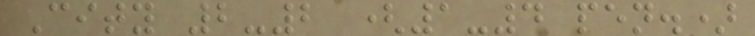City 2-2 (1-4 pen.)
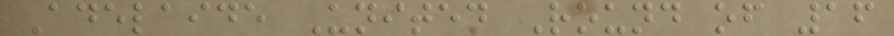Adelaide United Round of 16
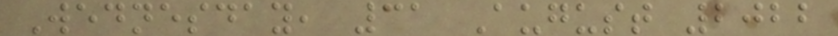Wednesday, 31 August 2022
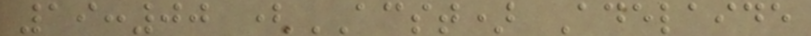19:00 (ACST) Adelaide
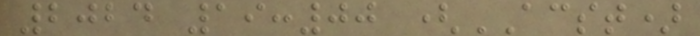2024 19:00 (ACST)
